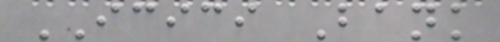ICICI Bank
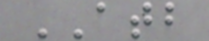ATB
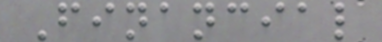Financial
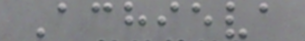Achieva
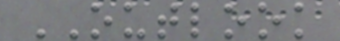OUTLOOK
